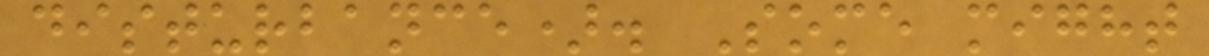disturbance). Some might
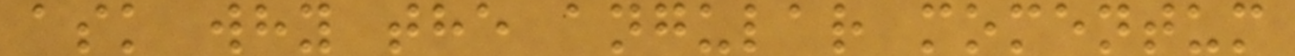ask why the angular momentum
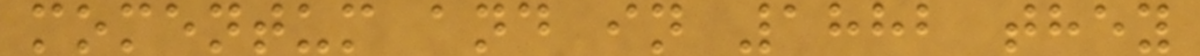momentum and in 1882 they
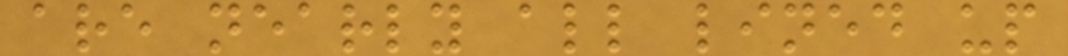are nearly all lined up
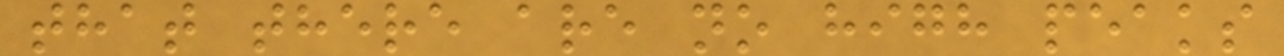that there are no high peaks
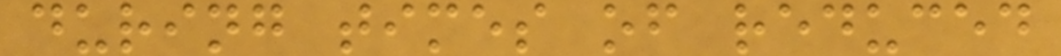during times of reduced
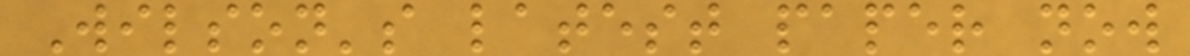Wilson's latest paper now
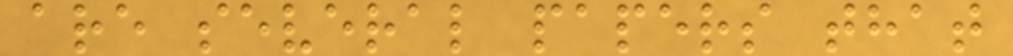are several papers that
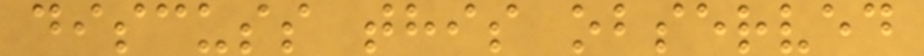discuss this observed
